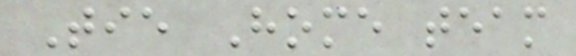Tie Home team
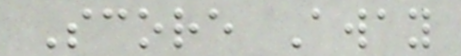Score Away
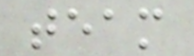team
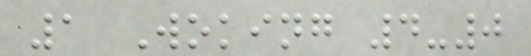1 Woking 4-0
